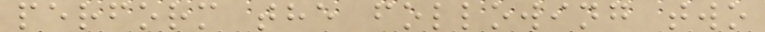perform the following two
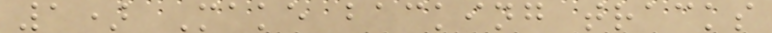1) Make backing tracks
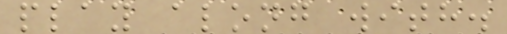play along with.
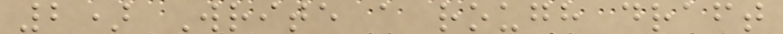2) Write a rough draft
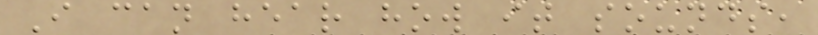I can hear how it sounds,
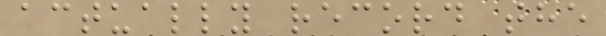actually record the
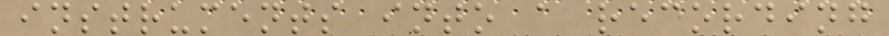instruments into a recording
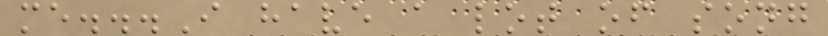me...I have a lot of song
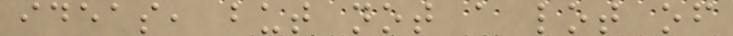ideas, but not a lot of
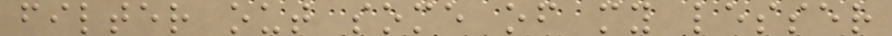filter out some of my lesser
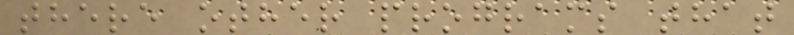there other programs that
